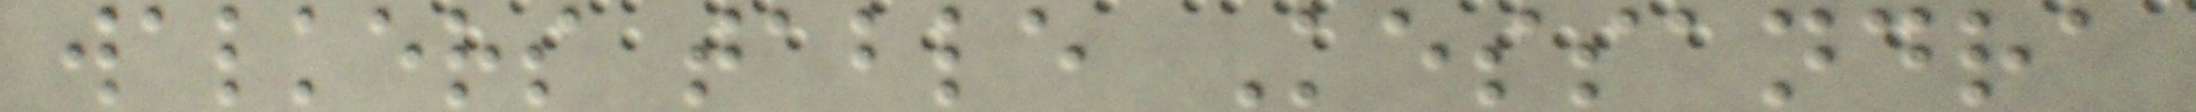walkers table Kessandra
